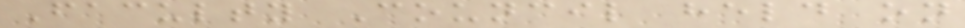Faculty Council held on
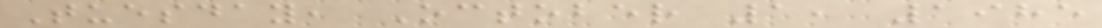Tuesday, October 1, 1985
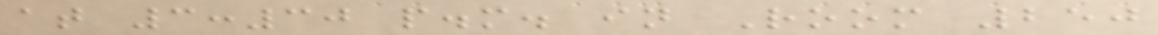at 3:30 p.m. in Room 250
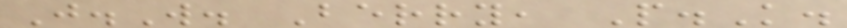J.W. Berry, P.K.
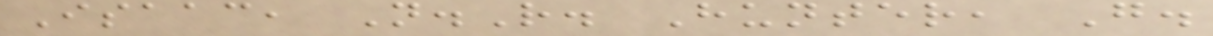Isaac, N.R. Hunter, G.
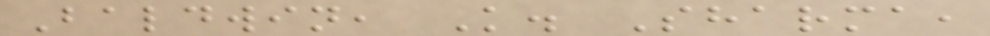Baldwin, K. Sharma,
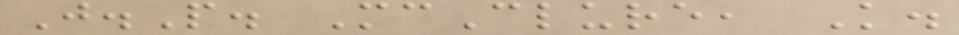J.P. McClure, K.
